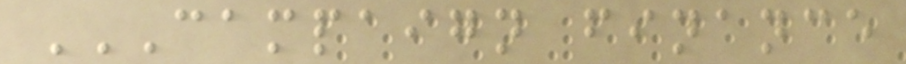CAMPAIGN FINANCE
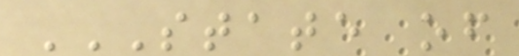STATE OF
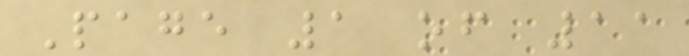Page 1 of 11
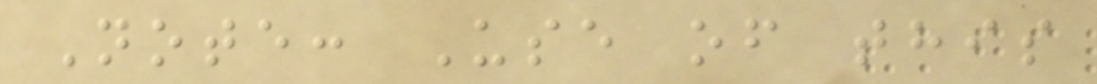Note: Use of this
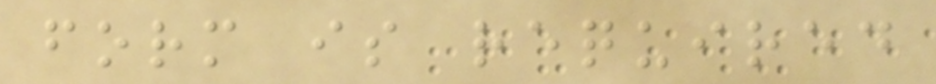form is required
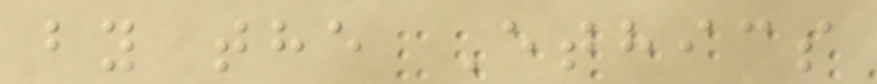by the Ethics
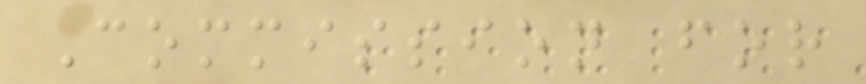Commission for
